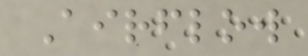Airflow
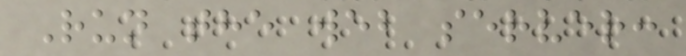Run the web server:
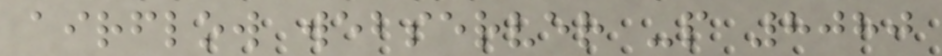airflow webserver -p 8080
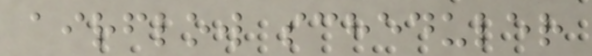airflow scheduler
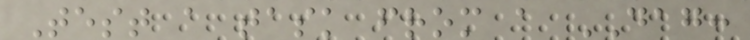Test a task from a DAG:
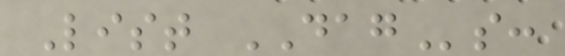List DAGs:
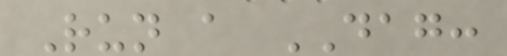Run a DAG:
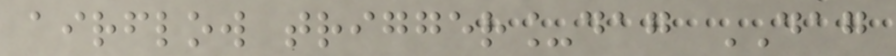airflow trigger_dag DAG
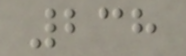238
